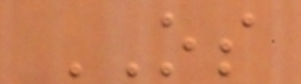OS
